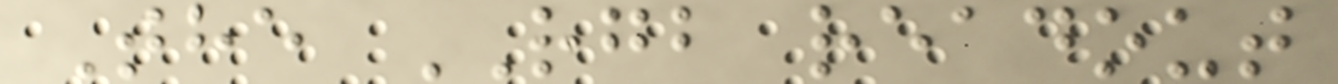The RGB readout
